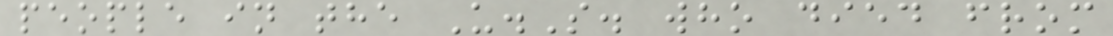people in the U.S. who died from
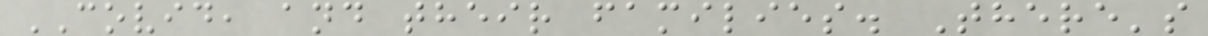COVID, and their families. There's
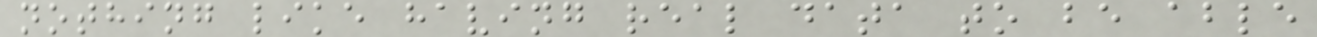nothing like having real data to be able
